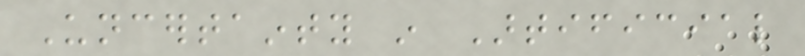Uncertainty in Artificial
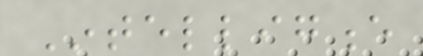Intelligence
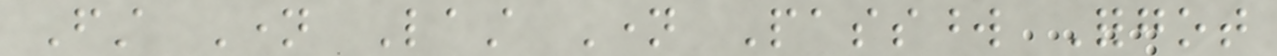First Name Last Name Password Forgot
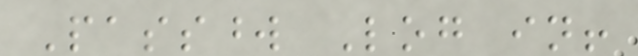Password Log in!
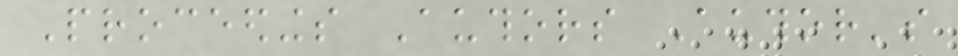Proceedings Authors Author's
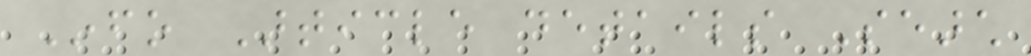Info Article details Search
